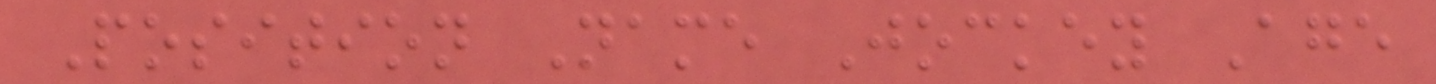Position Name Jockey Age
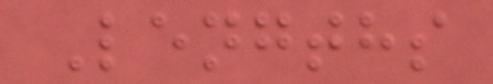Lengths
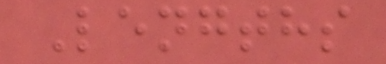Lengths
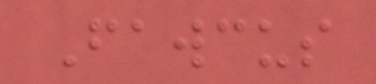Fawcus
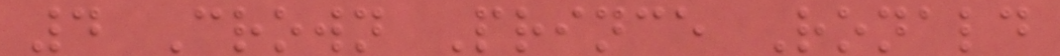4 Crown Prince Ronald
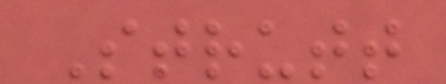Strutt
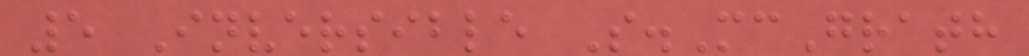5 Inversible S.McGrath
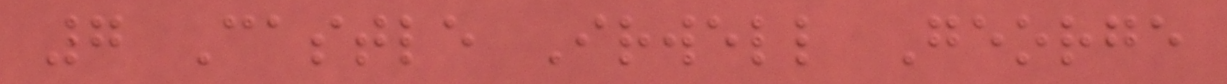7 Castle Irwell George
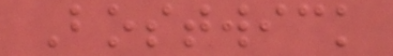Bostwick
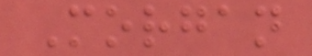Morgan
